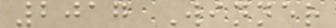2017 Winner
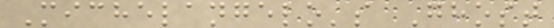Michelangelo's Ghost
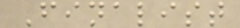Finalist
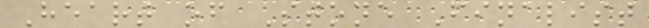Heart of Stone Finalist
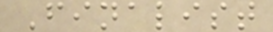Finalist
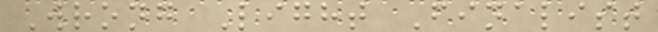Wrong Light Finalist
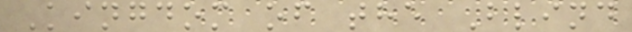Kingdom of the Blind
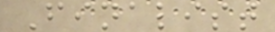Finalist
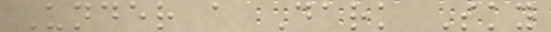Under a Dark Sky
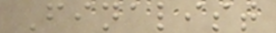Finalist
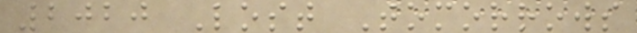2020 Lost Tomorrows
